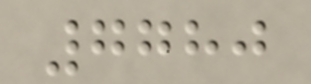7780
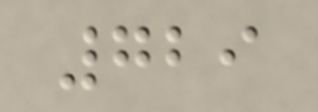729
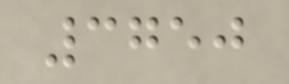3750
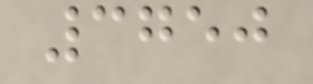3750
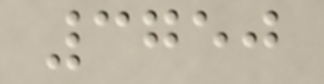3750
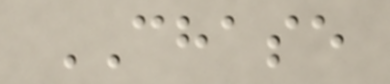CHASE
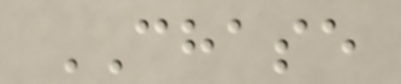CHASE
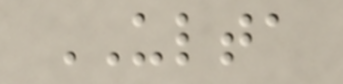ULTA
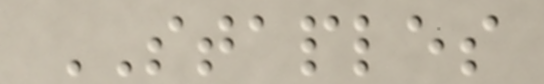STAPLES
